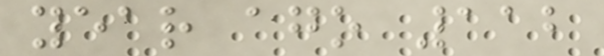year ago 112
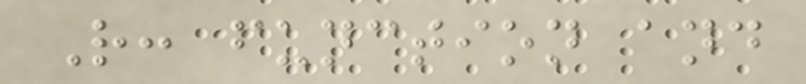R: function and
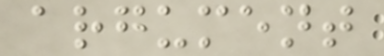argument
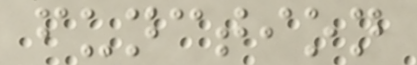function
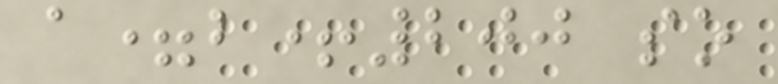a=b+200 so
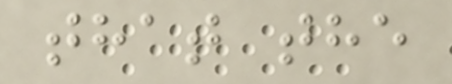that the
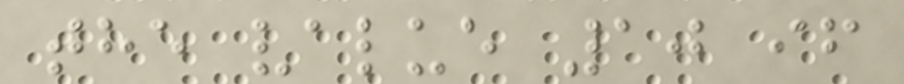the value 10 if
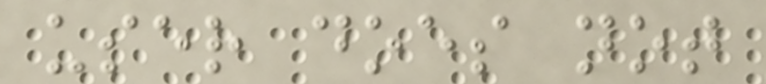user does not
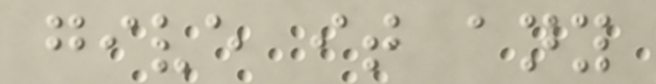give it any
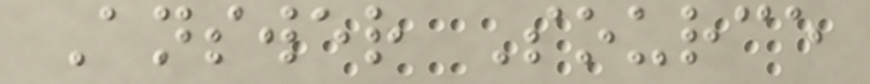Answer Source
